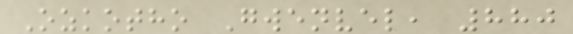Ozkotho Gwenvel, 880
